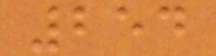254
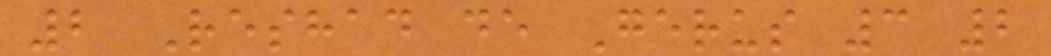2 Reshad de Gerus 3 2
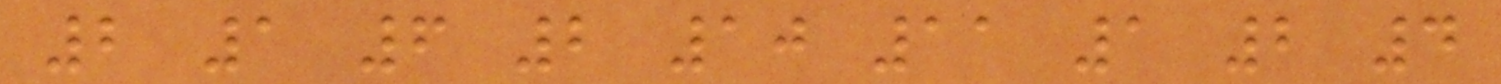2 1 6 2 10 11 1 2 4
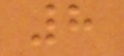8
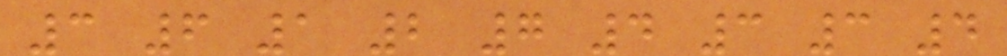3 6 1 2 7 4 3 3 4
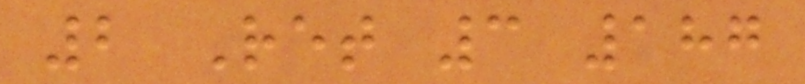2 Ret 3 187
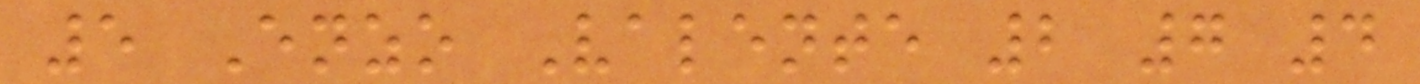5 Enzo Valente 2 7 4
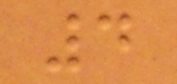4
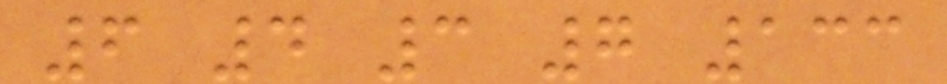6 4 3 7 133
